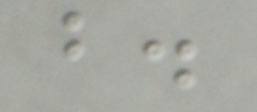b.
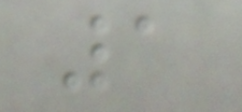1
